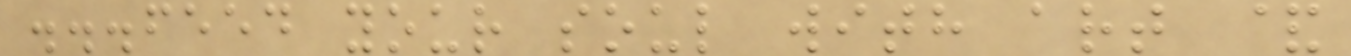...feed your soul with art &
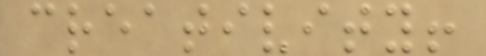creativity!
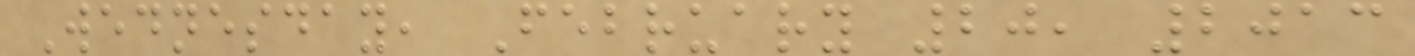Wednesday, February 20, 2013
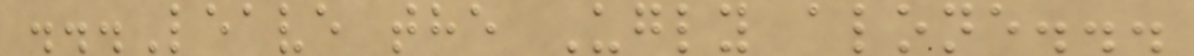...Leave the Ugly alone...
